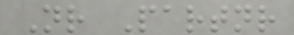Nr Partnr
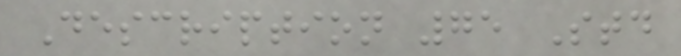Description 75 Std
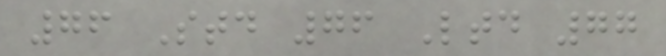76 Std 76 Ltd 77
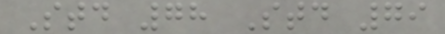Std 78 Std 79
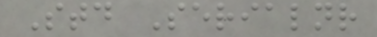Std Serialnr
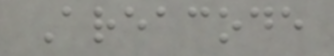Areacode
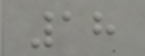18
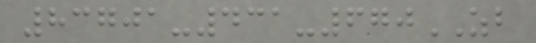83701-431-670ZB
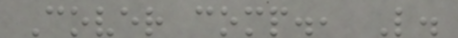Cover comp., L.
